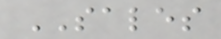SALES
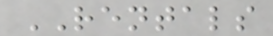RENTALS
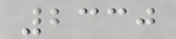2330
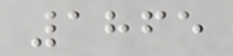1865
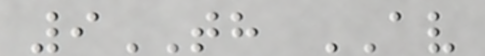9TH AV
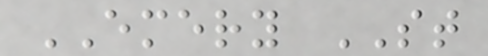EMERY ST
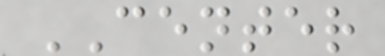CENTER
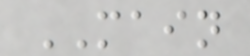MAIN
